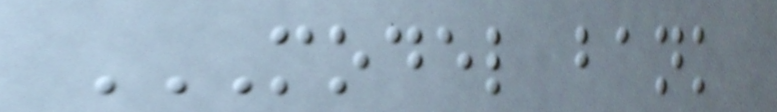MODEL BANK
